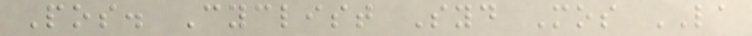Pos. Cyclist Syd Mos LA
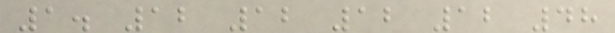1. 12 12 12 12 48
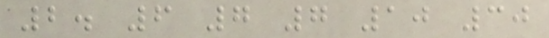2. 6 7 7 10 30
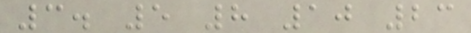3. 5 8 10 23
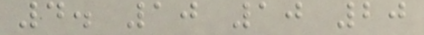4. 10 10 20
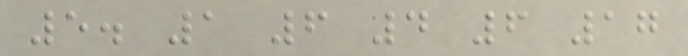5. 1 6 4 6 17
